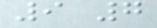9 7
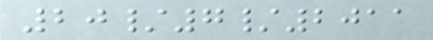20/7/2011
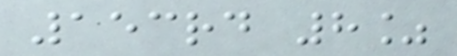153rd 8%
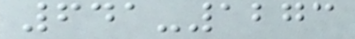641-1273
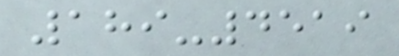189-4519
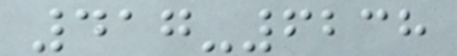417-6238
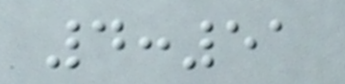4:51
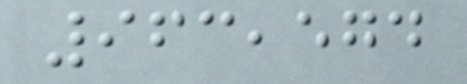963,574
